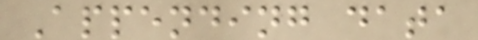Appending data
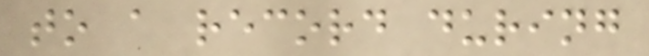to a record during
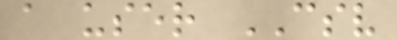a user CSV
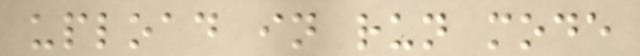upload in run mode
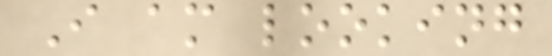I am looking
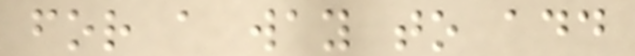for a way to add
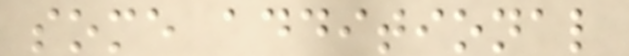some additional
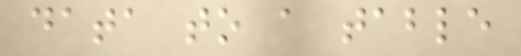data to a table
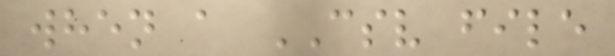when a CSV file
